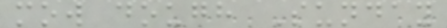mow dough Sunday
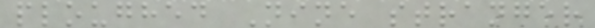ploughed Nine stranger
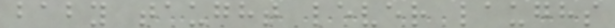baby taught lever laughs
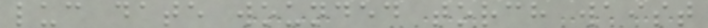luc date wounded torch waist
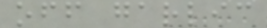off garlic
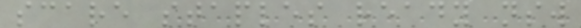scare staples ready nsw
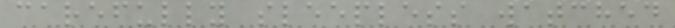carefully sleepless watched
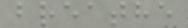breathe
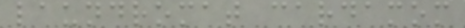laundromat cardamom
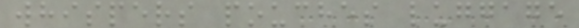whispers pouches luggage
